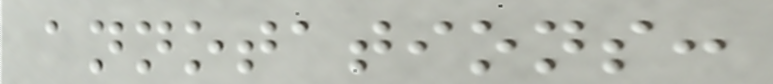annotations:
